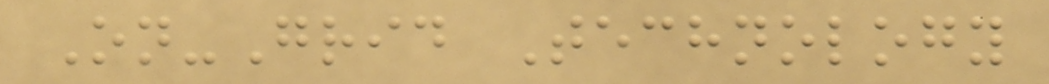On-Grid Technology
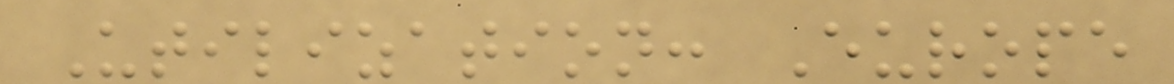Utilization: Europe
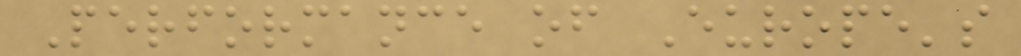Performance of Europe's
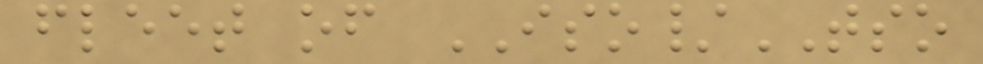fleet of ISO/TSO
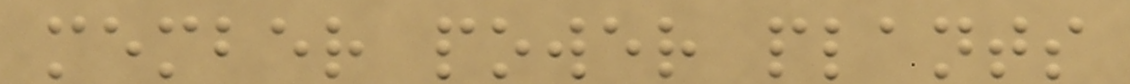member power plants
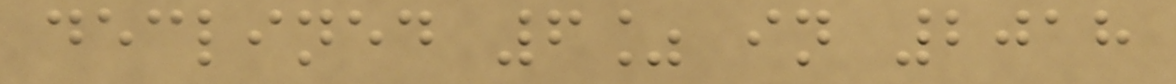declined 6% in 2018
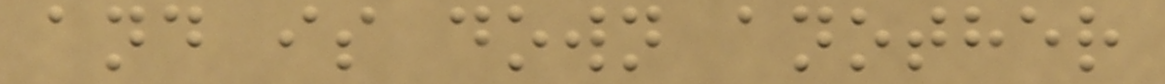and is down another
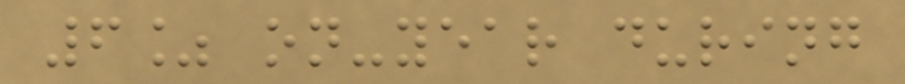6% on-year during
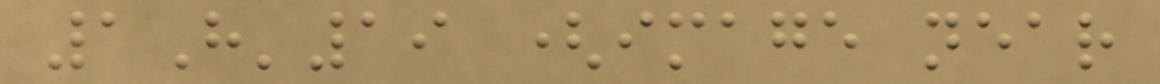1H'19 (image near
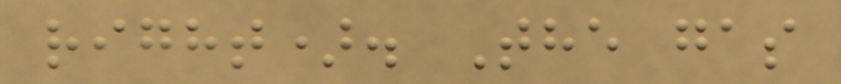right). The gas
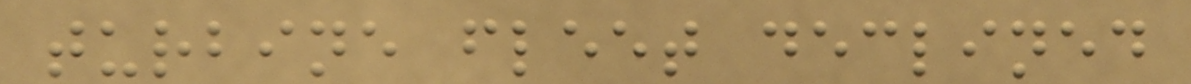turbine fleet declined
